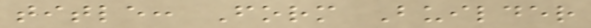title: Form Builder
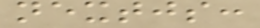nextjs:
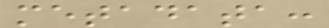metadata:
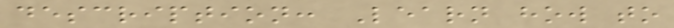description: Learn how to
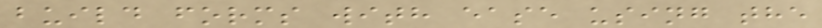build forms with ease using the
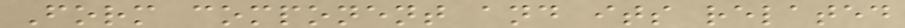Form component and its related
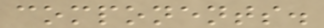components.
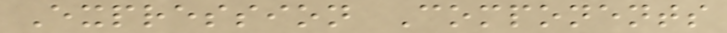Expression Components
